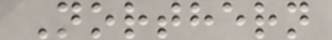Northern
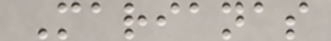Marianas
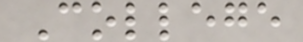College
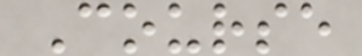Course
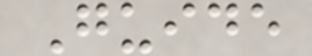Guide
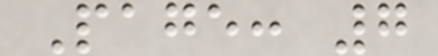Page: 7
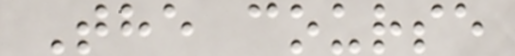The course
